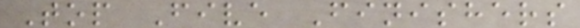Top Five Finishers
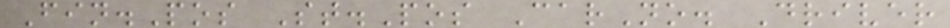Fin.Pos St.Pos CarNo. Driver
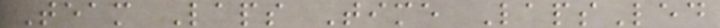Team Laps Time LapsLed
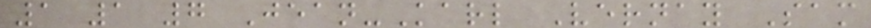1 1 7 Jean-Karl Vernay Sam
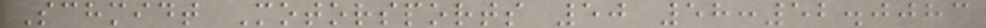Schmidt Motorsports 50 58:52.0083
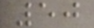50
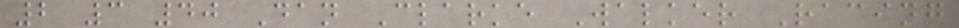2 3 40 Dan Clarke Walker Racing
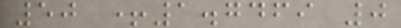50 +1.7469 0
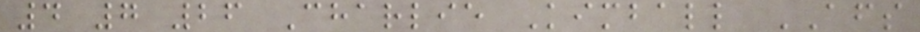4 7 26 Charlie Kimball AFS
